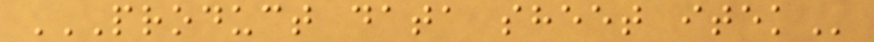PRODUCT DATA SHEET ITEK
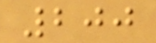200
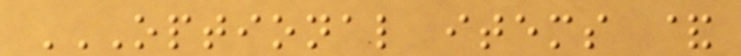OPTIONAL ITEMS &
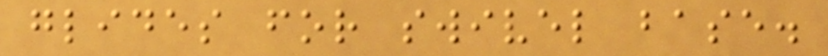glides for swivel base.
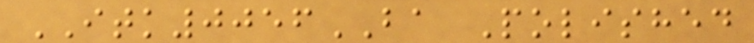ITK0056BA Polished
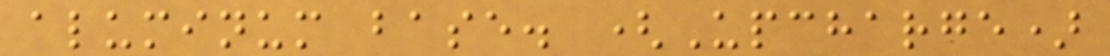aluminum base. (Upcharge)
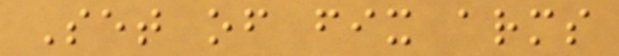Set of fix arms
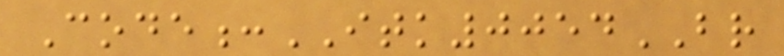Code:ITK0054BR
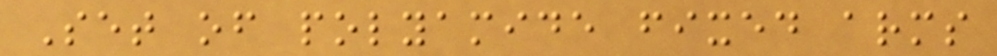Set of polyamide fixed arms
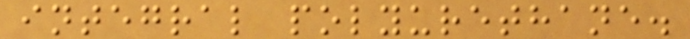integral polyurethane.
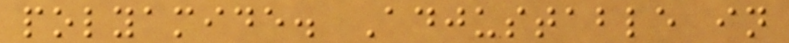polyamide. Adjustable in
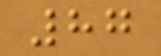87
